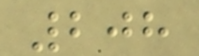208
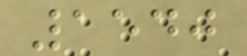1540
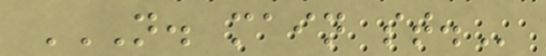N. MAIN ST.
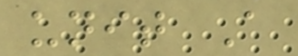unit A
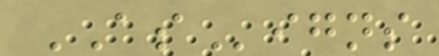ASigns
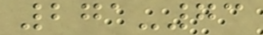271-73
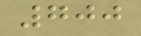700
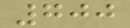700
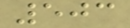503
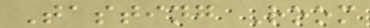Tasting Room
